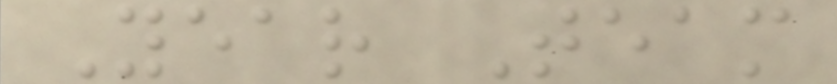Year Team
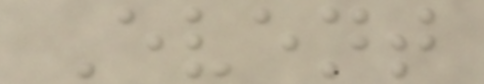Event
